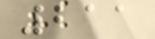211
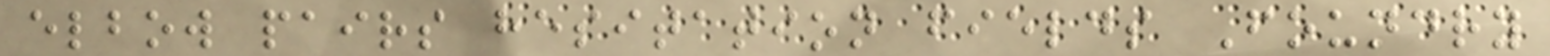elbow pairs hesitation fields Foundry
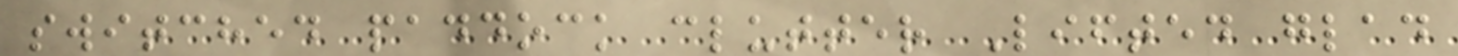switched paddock clutter Lifted glad
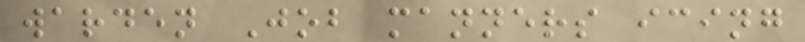warden Job manners icing
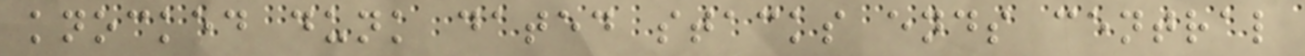knocked dunk dated stacks ends central
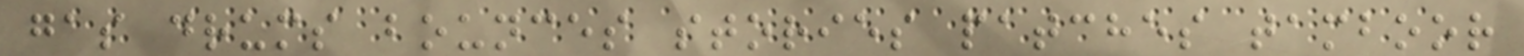gas drums bounces stories patches tamboor
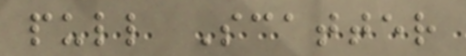pull Scatter
